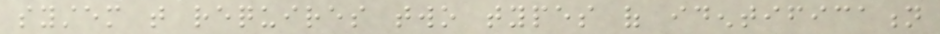system that requires two types of identification
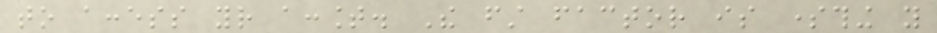to access your account. The first factor is something you
